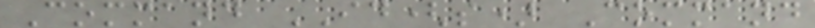Command ID(s) Command
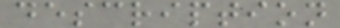description
